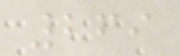269
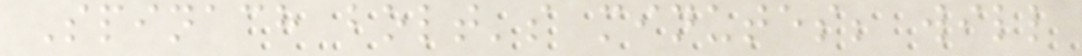Spinach bolt's minutes; will
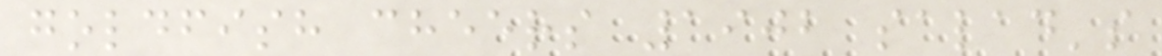goldfish cheers 1902 salad's
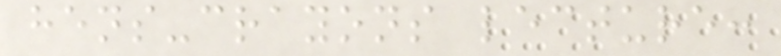hens-crayons lecture:
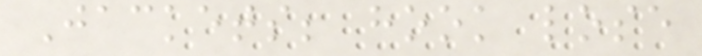Jackets; hook lose
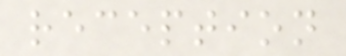reception
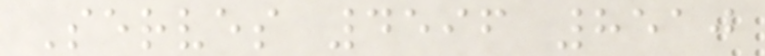Serves 4596 8510
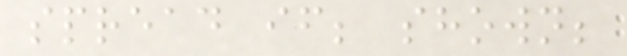spread if; shown;
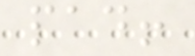pad!
